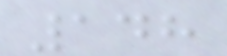148
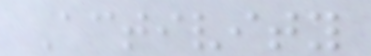Activity
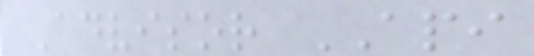Advisor API
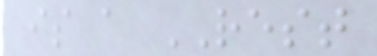is a REST
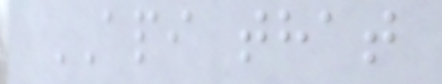API that
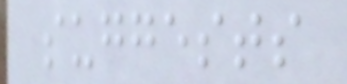suggests
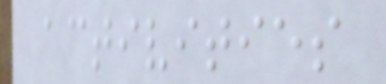activities
